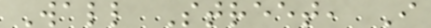Wall Street, I
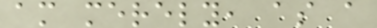am merely, as a
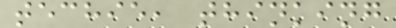techie, thinking
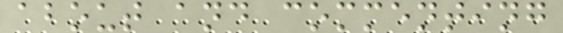about and commenting
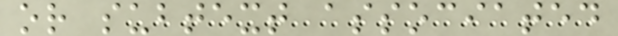or subtext associated
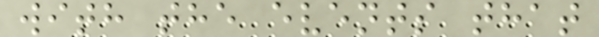with the events that
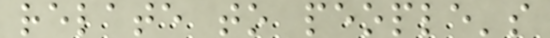relate to people's
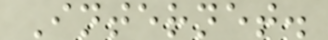Internet.
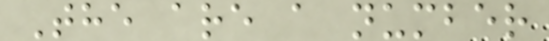The are a number
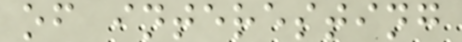of interesting
